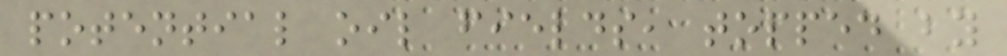potential oil fields, topped by
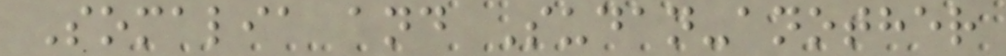Somalia and Sudan-another
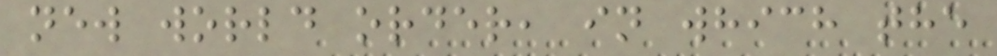new world order, in which the
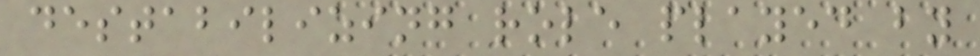destabilizing role played by
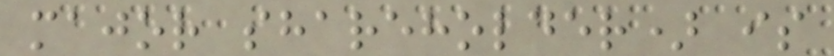major shareholder) is
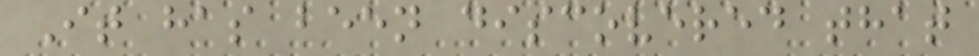It has been discovered that
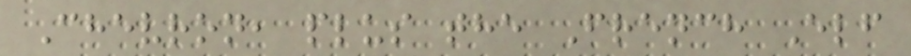Chevron, plus the French Elf
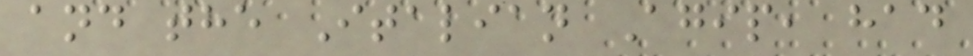and the Italian Agip, had
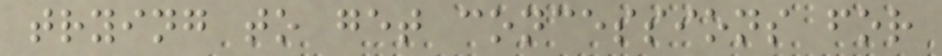trying to get concessions for
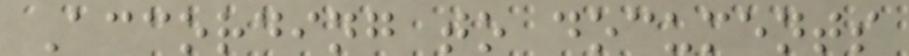According to documents
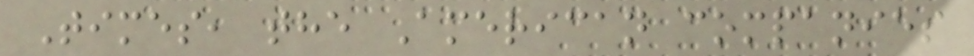Times, the American companies
